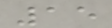15
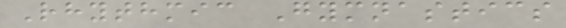Rhythmic Gymnastics
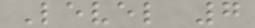Level 7
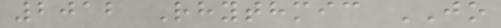2012 Rhythmic JO
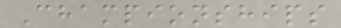Championships
